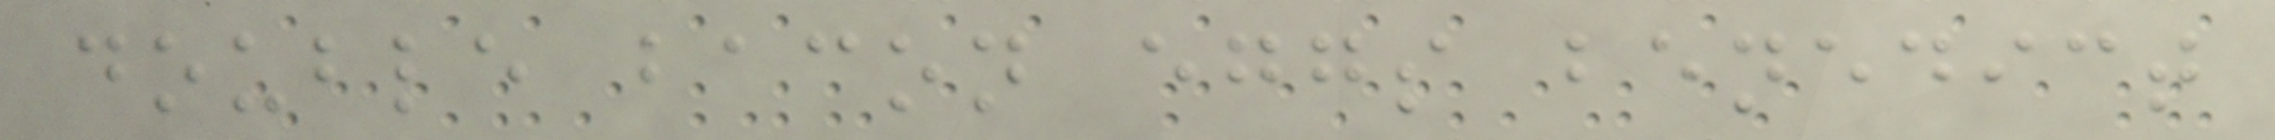double bacon eggs benedict
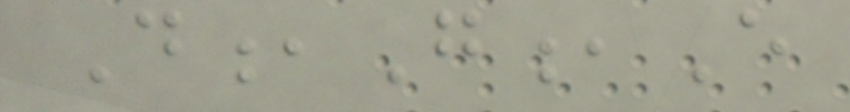D,G,E
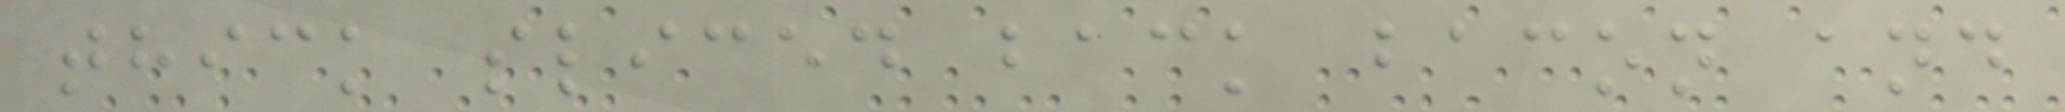thick sliced back bacon and
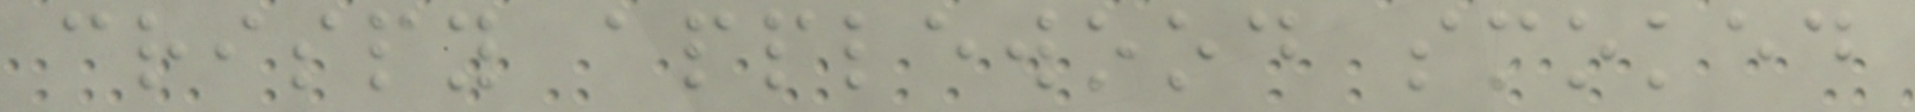crispy applewood smoked
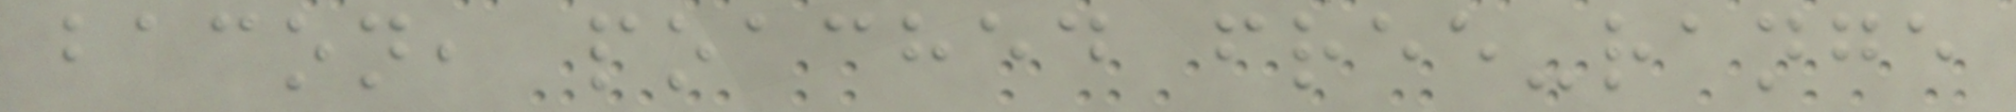bacon, poached free-range
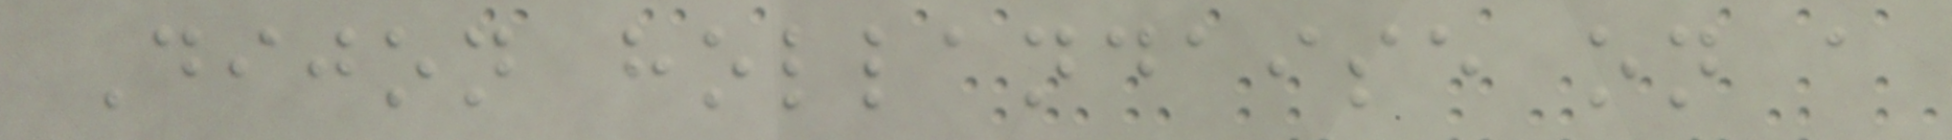Dijon hollandaise on a
